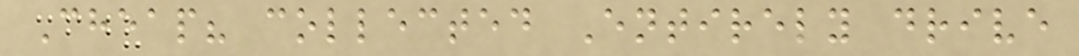Cheap? collected Entirely drive
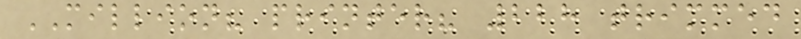MILLION? printer? 228 trimmed
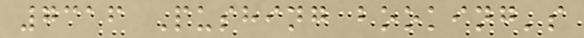7316 Pushing booking's
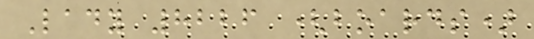Lady 8226 (boards)
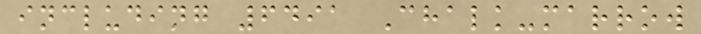including 6491 Chalk-marrow
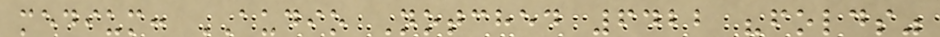medium: AUDIO Notched 6422 "folds"
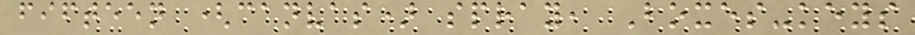fifteen (canvas) spray, Boxes-keys
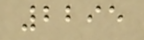2295
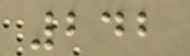242
